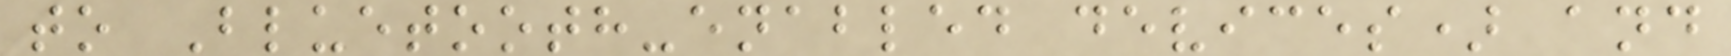to Bluetooth-enabled devices) and
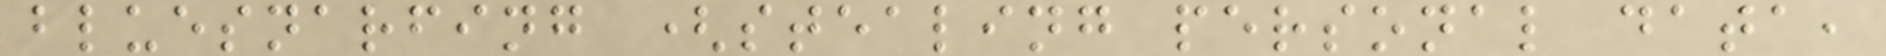bluesnarfing (stealing personal data,
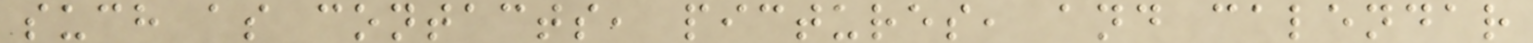such as contacts, pictures, and calendar
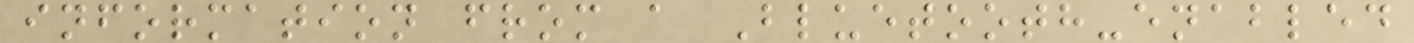information from a Bluetooth-enabled
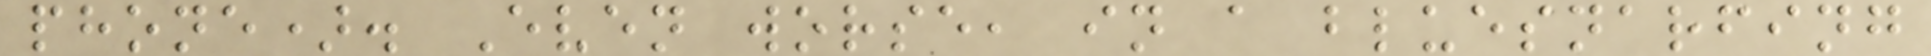phone). Even worse, in a bluesnarfing
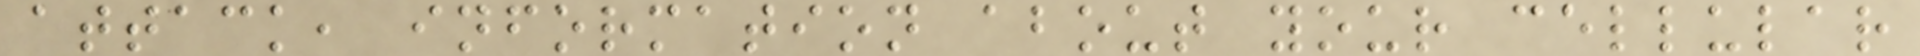attack, information about your cellular
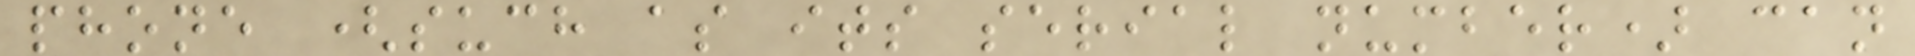phone (such as its serial number) can
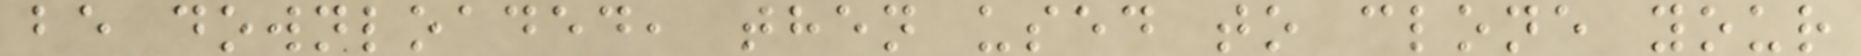be downloaded, then used to clone your
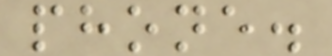phone.
